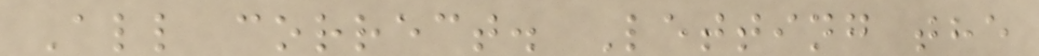All correct. Letting the
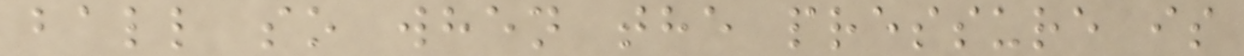ball so when the pressure is
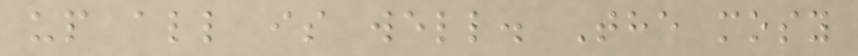up all is well. The mosy
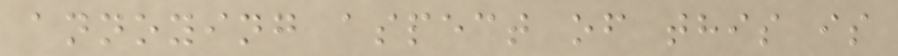annoying aspect of this is
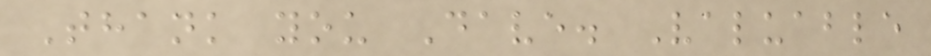Thank you Dave. Valuable
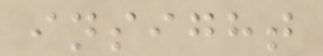insight
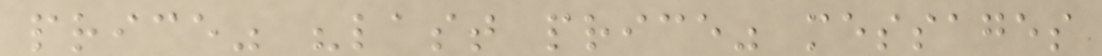price" "last price" messages
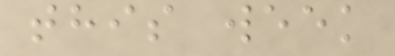this week
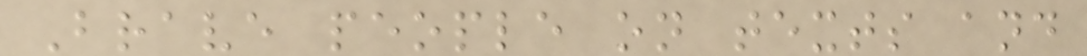Brave people on texts and
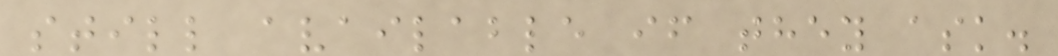still available if they ask.
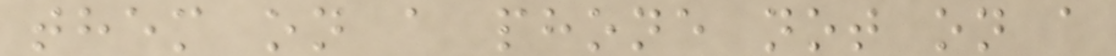them on a phone not on a
